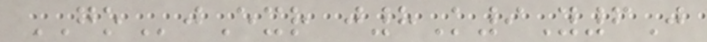GOjExr j8K9Y6J
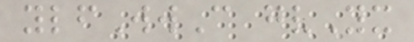ylfWwC gvYx
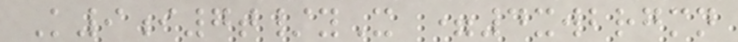K9i7t/yX =4xwbrgmn
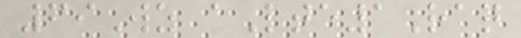69Wz aLte1Raq
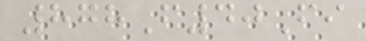878F40Fi
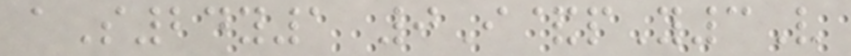aS24y1 0I&pY3V
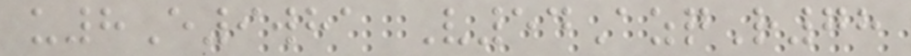u8E9wha V54AzqR78
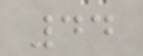44
